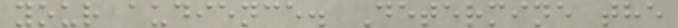your audience. Determine the
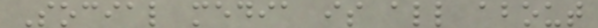Social media is all about
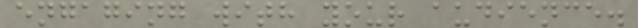engaging with your audience.
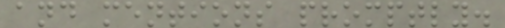and mentions promptly.
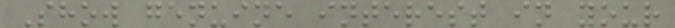Show genuine interest in your
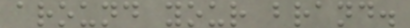around your brand.
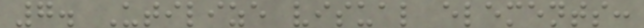7. Utilize visual elements:
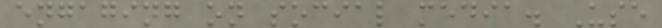engaging on social media. Use
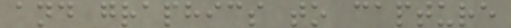and graphics to capture
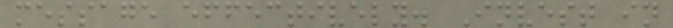message effectively. Invest in
